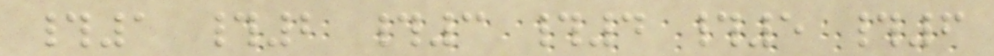#1 #2 #3 #4 #5 #6
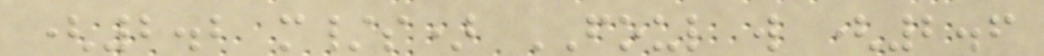(2.2 m/s) FOUL w (2.6
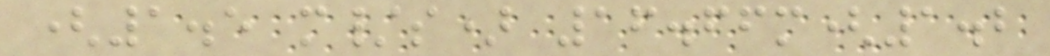(1.5 m/s) 16.66m(1.2
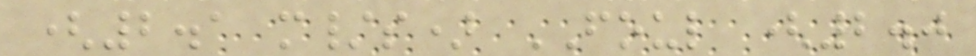(2.1 m/s) FOUL (2.0
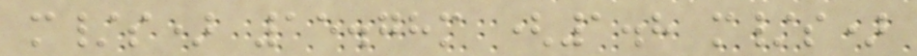m/s) 15.78m (1.8 m/s)
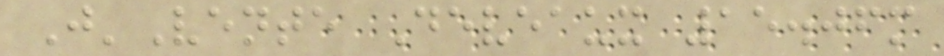J'Vente Deveaux 15.06m
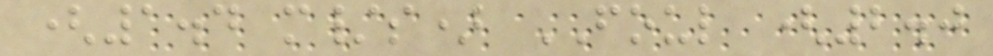(1.4 m/s) FOUL (2.0
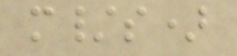m/s)
